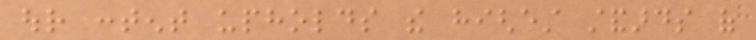our content upholds the highest standards of
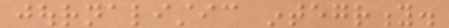journalistic integrity.
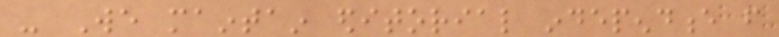- We maintain editorial independence from
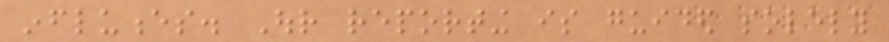influences. Our reporting is guided solely
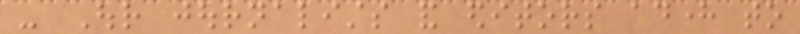- Our journalists and editors adhere to
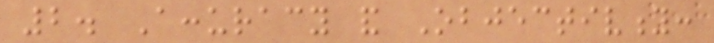2. Accuracy and Objectivity:
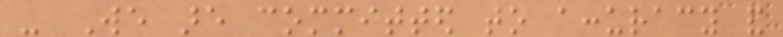- We are committed to accuracy and
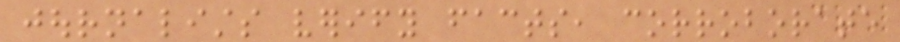journalists verify facts, corroborate
